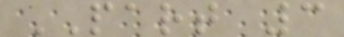PART 3
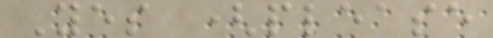Yes (please
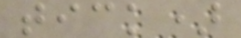tick)
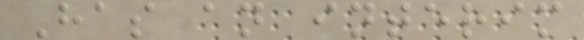Has an interim
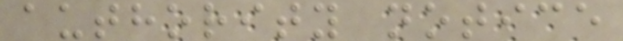authority notice
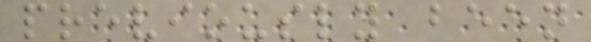previously been
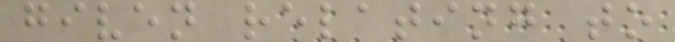given relating to
